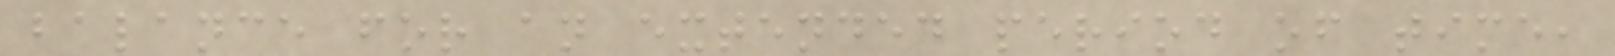balance for an extended period of time,
